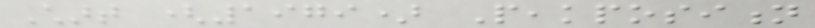Chart (1979) Peakposition
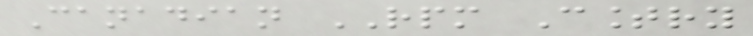Canadian RPM Country
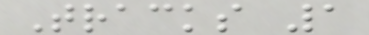Tracks 1
